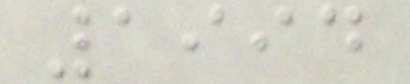1994
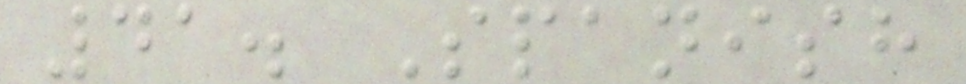41. Spanish
